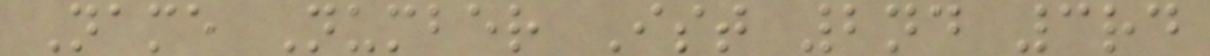Name Number Ist 2nd 3rd
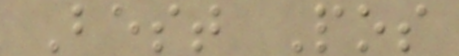Best Pos
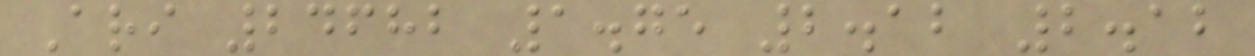Ari 24682 1.75 2.12 2.12
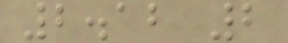2.12 2
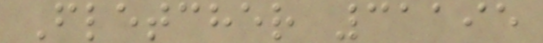Fletcher 31195
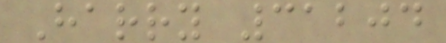Harry 31204
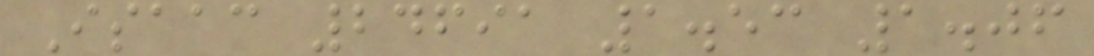Isaac 24691 1.53 1.06
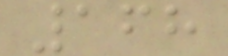168
